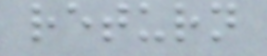return
